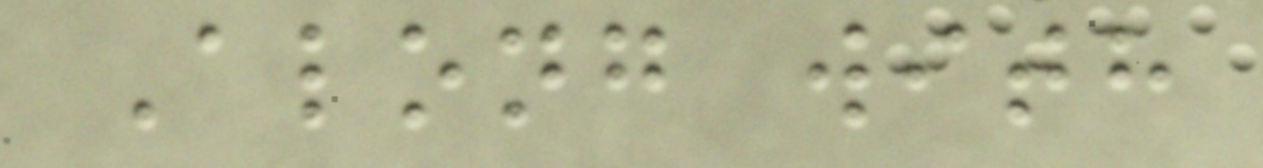Along with
